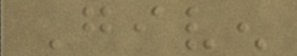Given
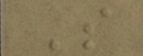So
